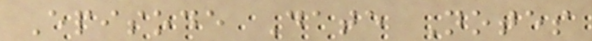Episode Date Notes
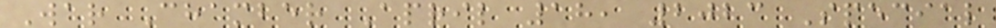War Chamber April 18, 2023 Special
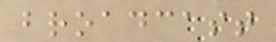broadcast
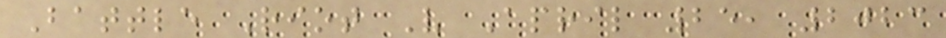Battle Riot V April 25, 2023
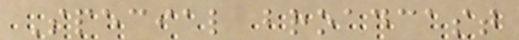Special broadcast
